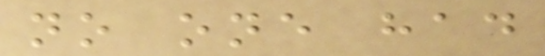no one had
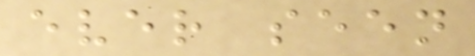ever seen
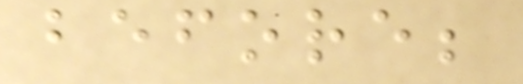before;
